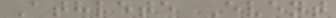Athlete Event
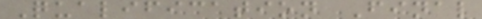Qualification Final
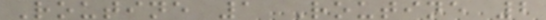Routine 1 Routine 2
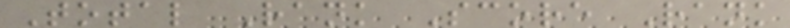Total Rank Score Rank
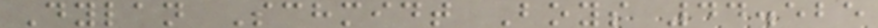Dylan Schmidt Boys 44.525
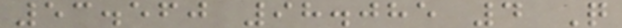53.560 98.085 4 Q
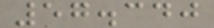57.340
